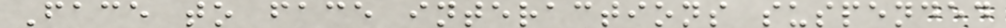Face to face interactions suspended
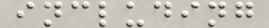including
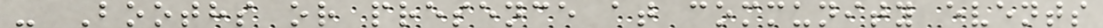- Booths or presence at community events
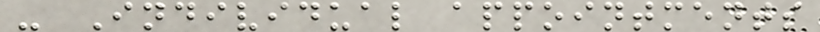- Individual appointments
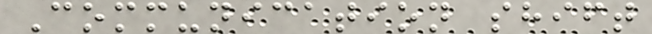Communication shift
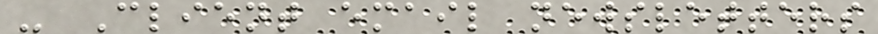- Client email newsletters
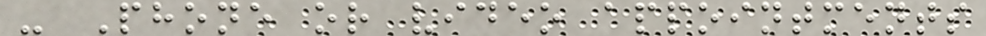- Phone or video appointments
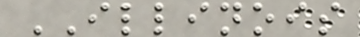ILLINOIS
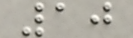10
